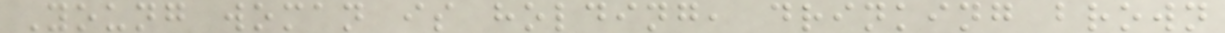Young woman is holding, drinking brown
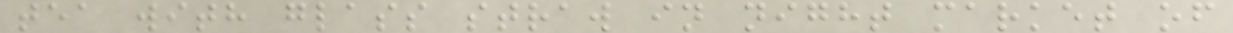tea with glass straw in night market of
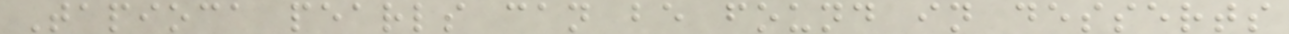Tapioca pearls can be found in desserts
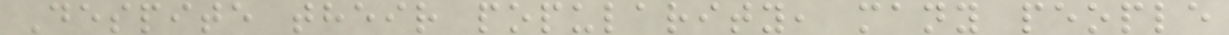Despite their popularity, many people
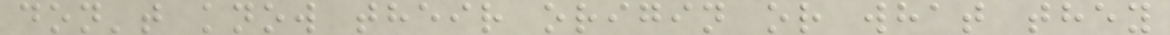don't know their origin or what they
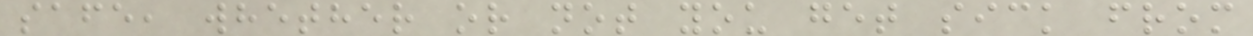safe, whether or not you get sick from
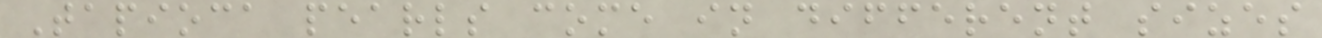Tapioca pearls come in different sizes
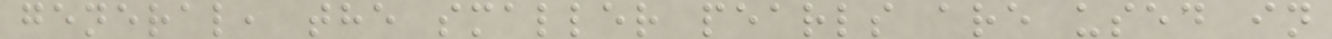general, the smaller pearls are used in
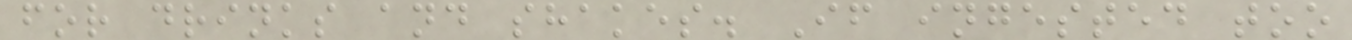for drinks and shakes. If ingested too
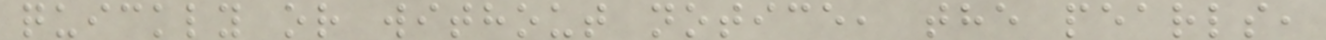quickly or without notice, the pearls,
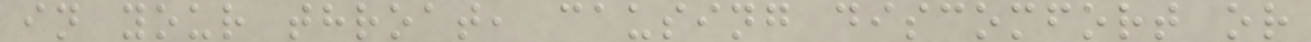in your throat, causing discomfort or
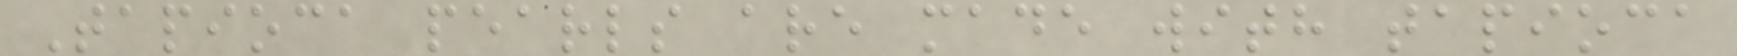Tapioca pearls are made with tapioca
